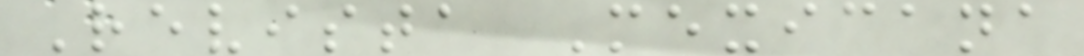Revista Mexicana
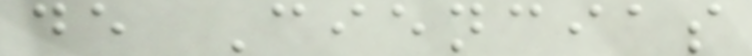de Ciencias
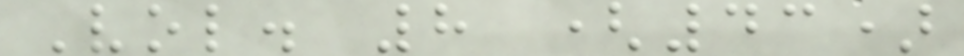Vol. 8 (43)
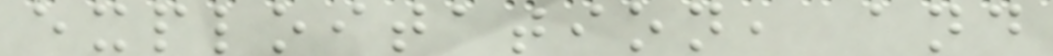exploitation, and
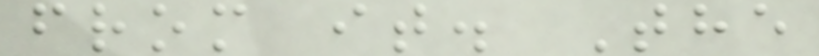from it. The
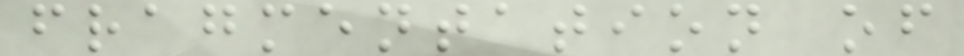fragmentation of
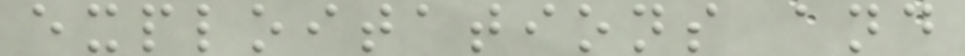exploitations and
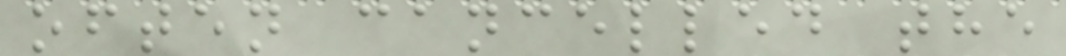often cancelled the
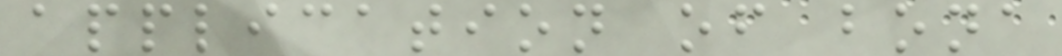application of bona
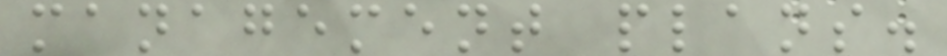management plans.
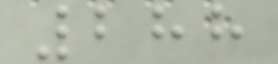288
